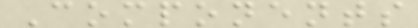Components
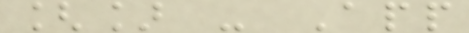[] - App
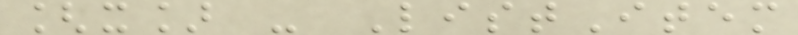[x] - ListItem
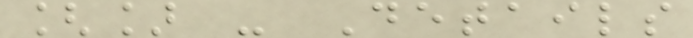[] - Details
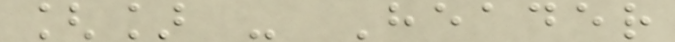[] - Header
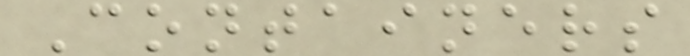Containers
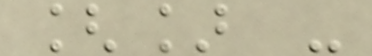[] -
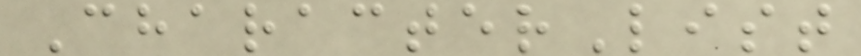CharacterList
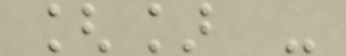[] -
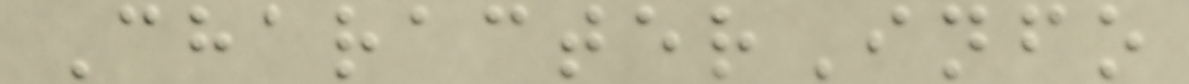CharacterInfo
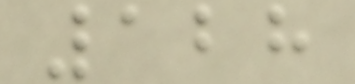128
